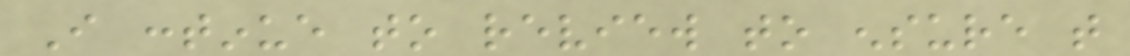I continue to review to ensure that
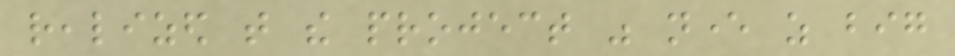realized that the project was never as big
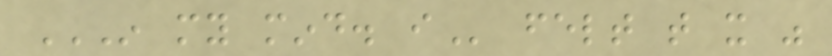IN MY MIND. I felt that it was
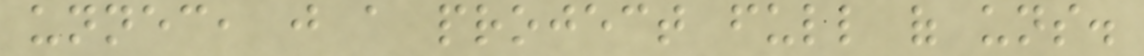unnecessary, just a project full of uns.
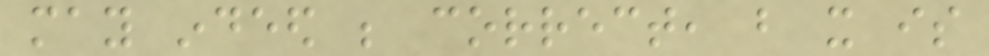may indeed be correct, but it is
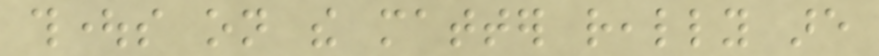thoughts on the matter really are
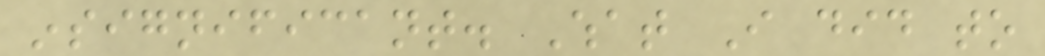insignificant. What I did to
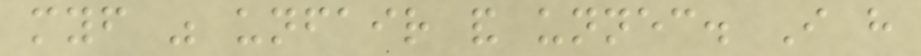myself was unfair and unnecessary. I have
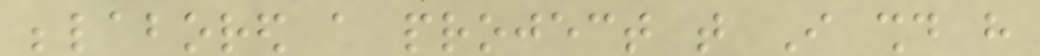belabored a project that I should have
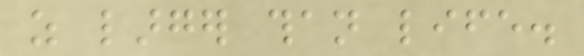as larger than life.
